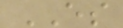ES
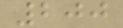200
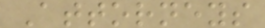Attorneys
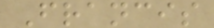Francis
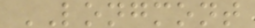LONGMONT
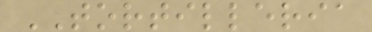TORTILLERIA
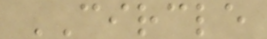CIRCLE
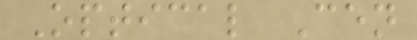Optical Cen
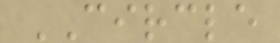CIRCLE
